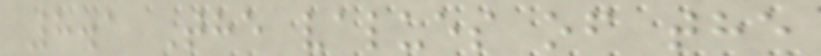8.1 The values of the
